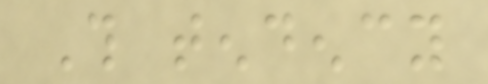This tendency
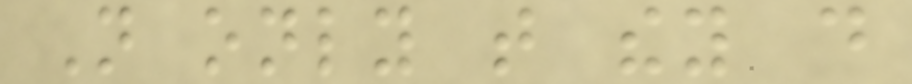Not only that they do
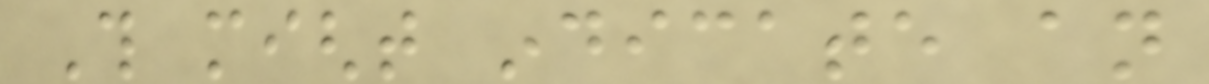This might indicate an
